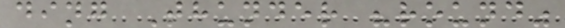ding Thunder "round"
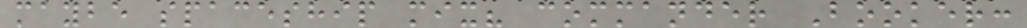maybe spaceship mix? commander Booker:
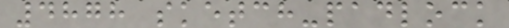4878 sketch-padlock
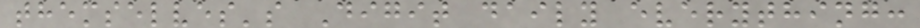themselves's Digit daily everything:
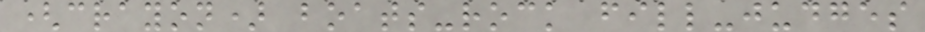(crayon) boats-rock fill-judges
